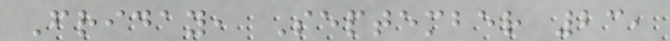Friday, September 23,
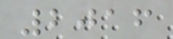2016
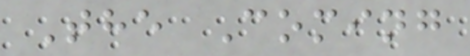The Coming
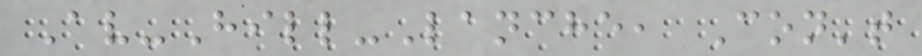Av-Hill-Lanche, Con't
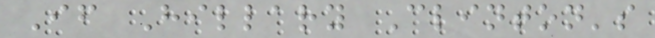If Hillary Clinton's
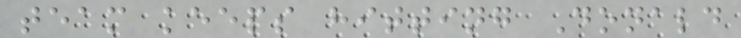team keeps hitting Donald
